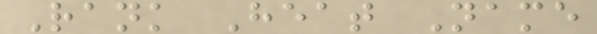Rank Heat Name
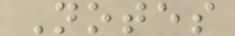Notes
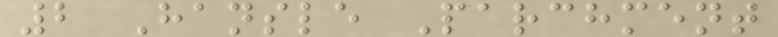2 Hansle Parchment
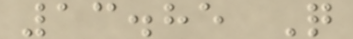13.85 Q
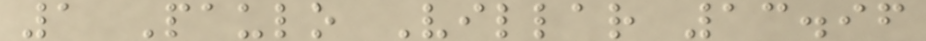1 Paulo Villar 13.96
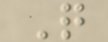Q
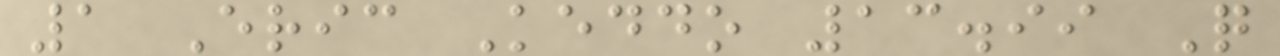1 Eric Keddo 13.99 Q
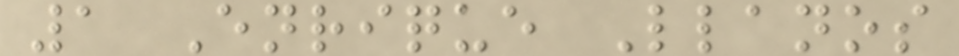1 Enrique Llanos
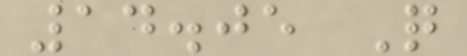14.05 Q
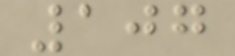107
